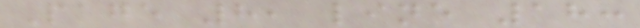Page 8, line 18:
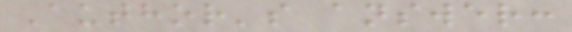Author's answer:
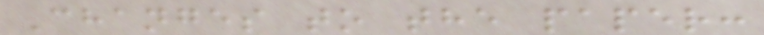Changes to the paper:
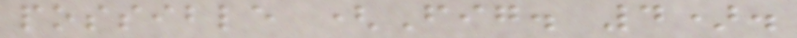possible (Fig. 4).
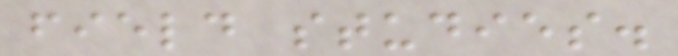field studies.
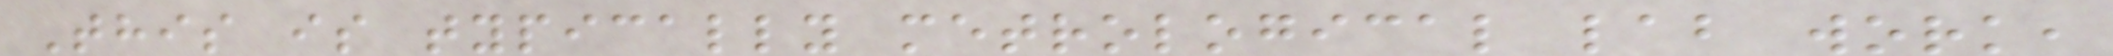This is typically metrological lab work,
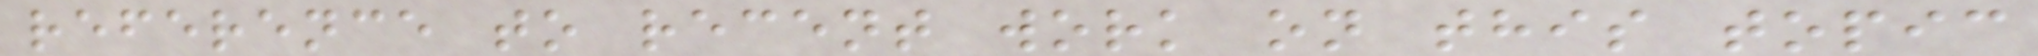reference to recent work on this topic
